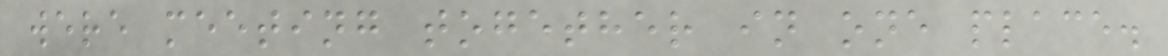were meeting together in one place.
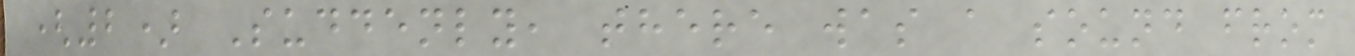(2) Suddenly, there was a sound from
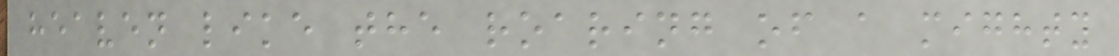heaven like the roaring of a mighty
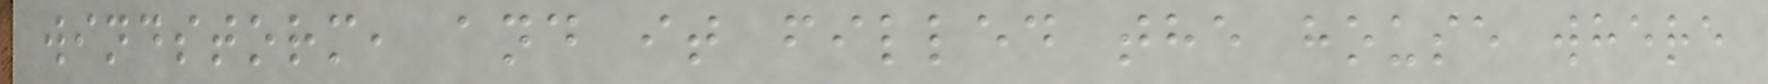windstorm, and it filled the house where
